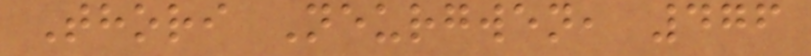Thori Neurgwen, 476
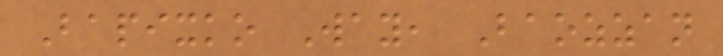Bapixko Way, Baozzan
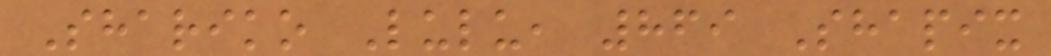Shariko Lulu, 869 Shapix
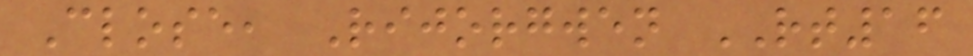Close, Rijorgwen RT16
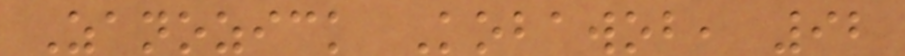Zanozick Kobawob, 92
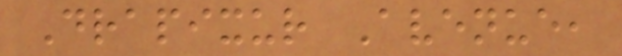Drapixur Avenue,
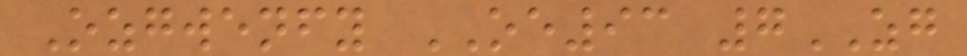Ozgwenfy OE93 7ZG
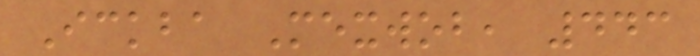Ickba Mexwob, 443
